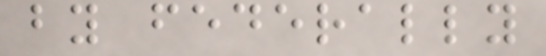by federally
